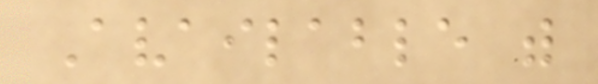Available with
